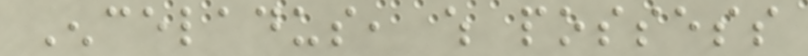Enceladus, which possess
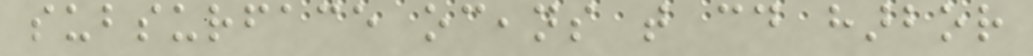subsurface oceans that could harbor
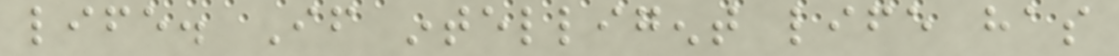life. If intelligent life has
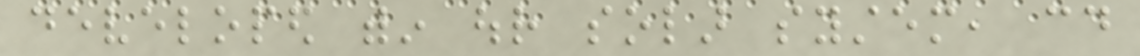developed within our solar system, could
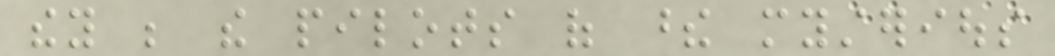they be the pilots of these mysterious
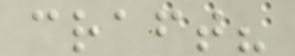craft?
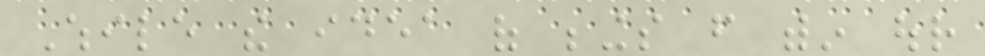While the idea of beings from within our
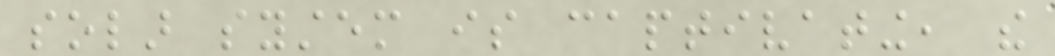solar system is captivating, the
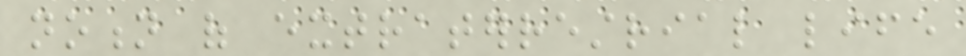notion of extraterrestrial life
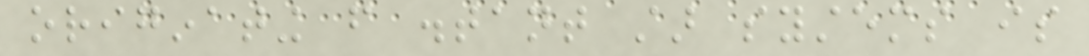originating from distant star systems is
